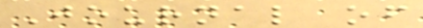Journal of
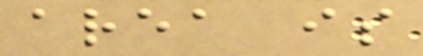area is
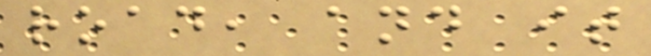road, and it
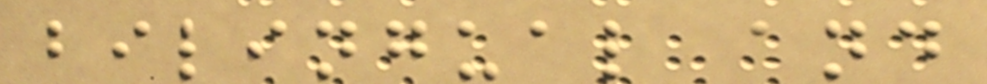bilingual and
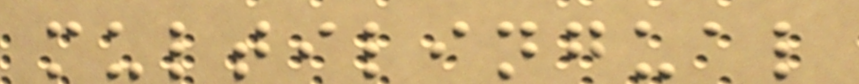multilingual
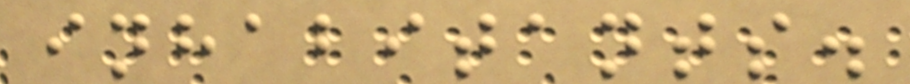inhabitants.
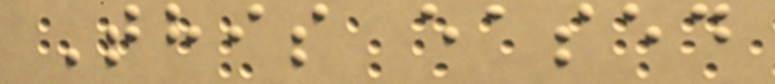This eased
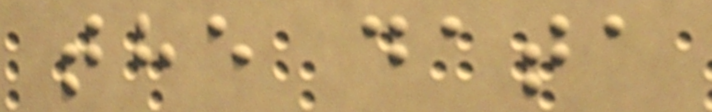the data
